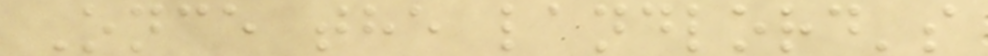Once the landlord's
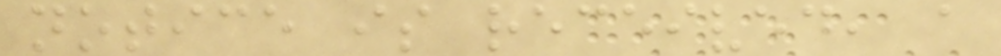notice is received, a
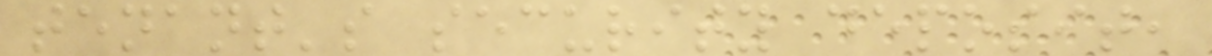tenant's security deposit,
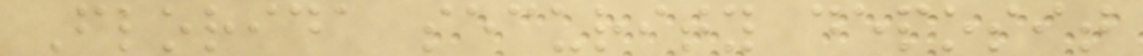Florida security deposit
